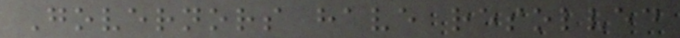Governors have resolved
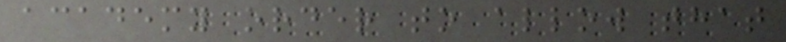academy order to allow that
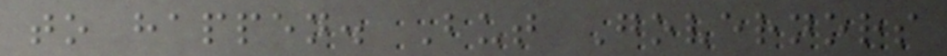to happen. But Governors
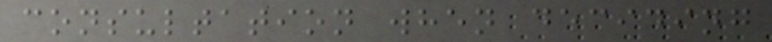consultation when deciding
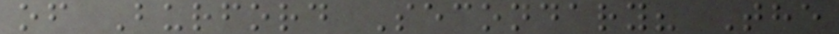of Burford Secondary? The
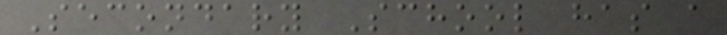Secondary School has a
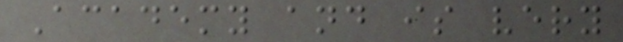Academy and is very
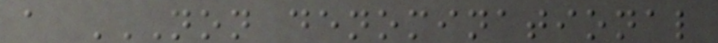a NON DENOMINATIONAL
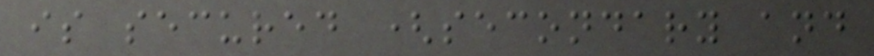is secured (secondary and
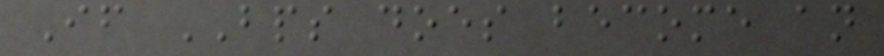If BPS does become an
